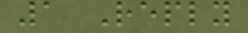1 Reply
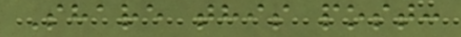Share this post:
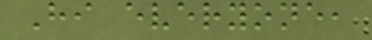Hi everyone,
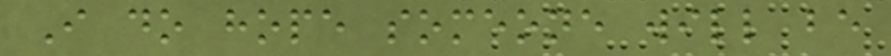I do hope someone will be
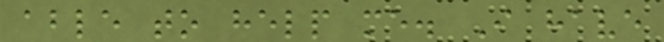able to help me. I have
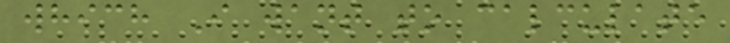which I want to calculate
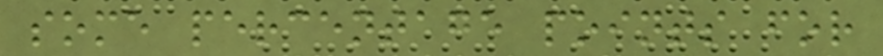some percentage points for
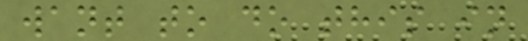want to do this in
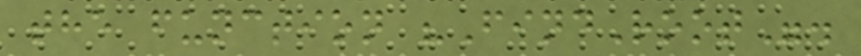the function "FindRoot".
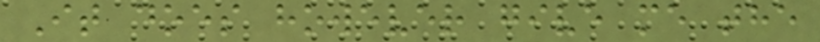It does however give me the
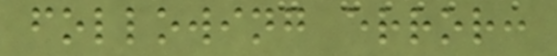following error:
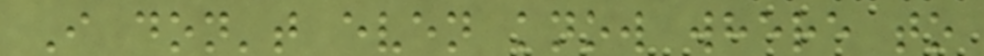I don't even know where to
